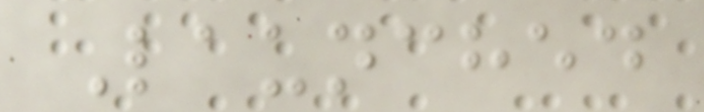Launched
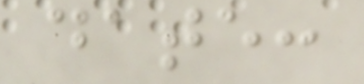date:
